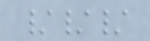///
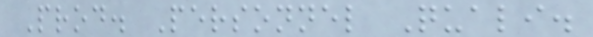Prod. Personnel Quali.
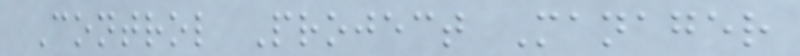Control Project Manager
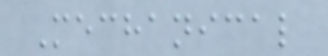Mechanical
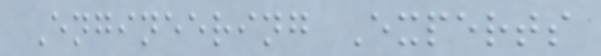Engineering Experts
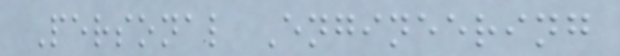Personal Engineering
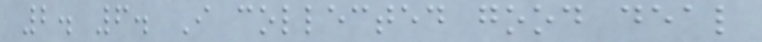2. 6. I collected good deal
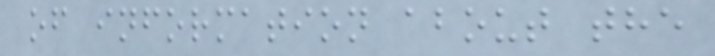of information about the
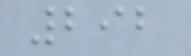292
